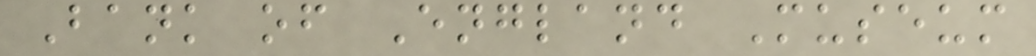Bank of England Museum
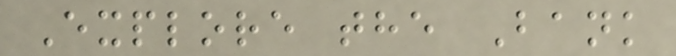Explore the Bank
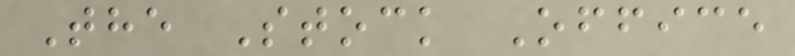The Stock Office
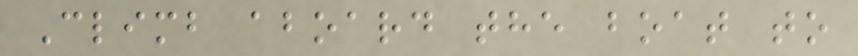Climb aboard the boat to
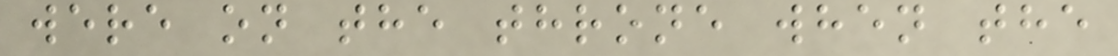were on the throne when the
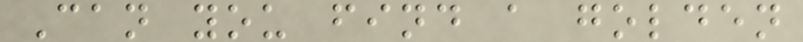Can you find a golden
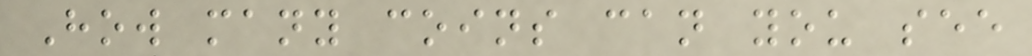How many coins can you see
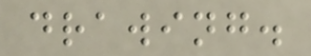drawing.
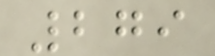279
